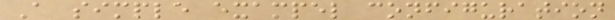A simple exampel configuration
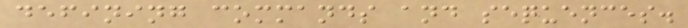defining commands and sequences.
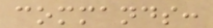commands:
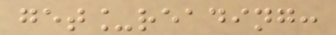get_reading:
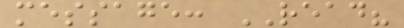message: READ?
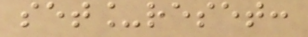set_reset:
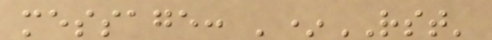message: '*RST'
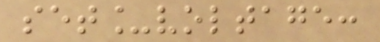set_voltage:
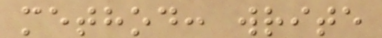method: write
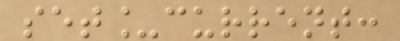set_current:
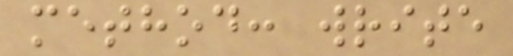method: write
